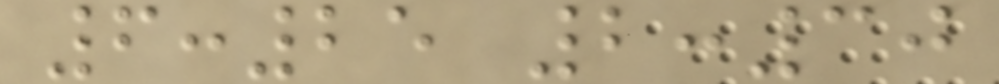6:25 2:30
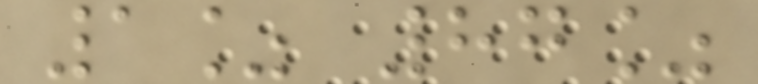1% 87%
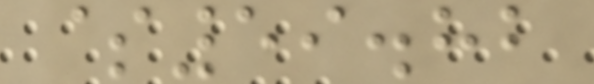$59.82
